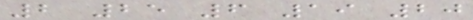2 25 6 19 20
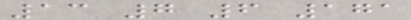13 7 6 171
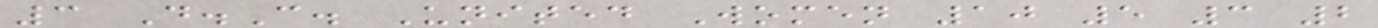3 D.C. United Women 10 5 3 2
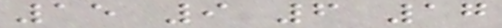15 9 6 17
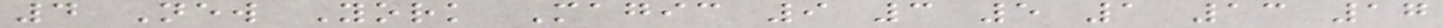4 New York Magic 9 3 5 1 13 17
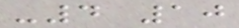-4 10
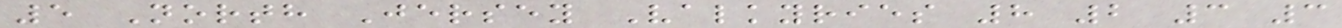5 North Jersey Valkyries 8 2 3 3
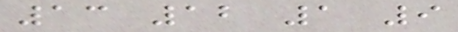13 12 1 9
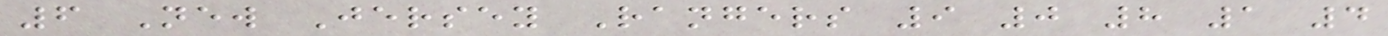6 New Jersey Rangers 9 0 8 1 4
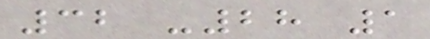32 -28 1
